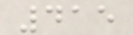415
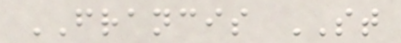FRANCIS ST
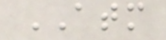ATM
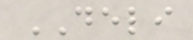DELI
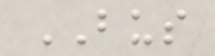BUS
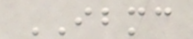IBMC
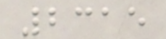2315
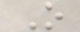O
